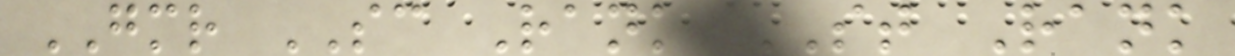GMR SC Rank ST Rank
